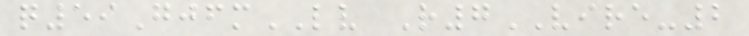q59GjfmLV R7VIRE-2
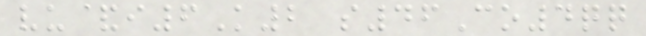vu&i6K2 s46Co4qq
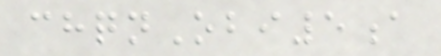chqnObi5a
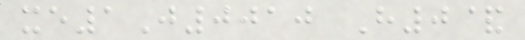xe1J0010 H0&
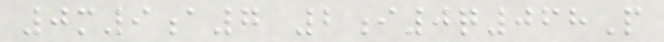0m9a7 2i0q068P
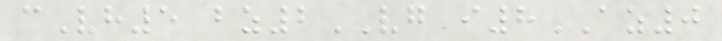cVh5 bz2VG i8AZ0
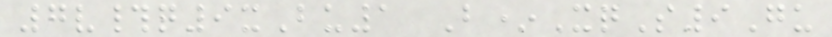7v#q9xBu1 B*XqS9Gu
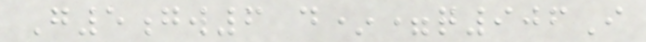G5gw6 d*=q906I
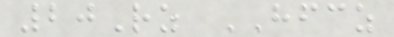20Rz HFCZ
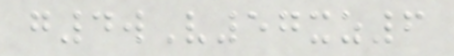g4wV57xz6
